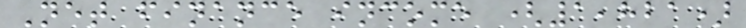Net finance income (1,821)
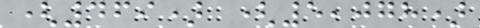(469) (5,078)
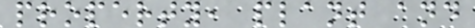property, plant and
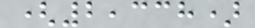(2,338)
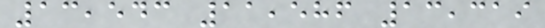13,543 11,586 13,319
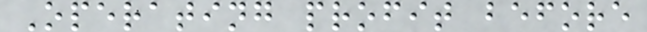Operating profit before
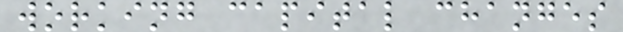working capital changes
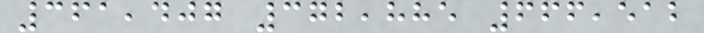361,407 372,885 666,512
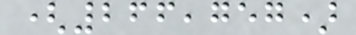(266,757)
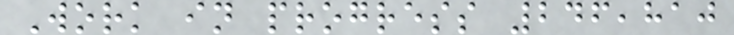Work in progress 246,810
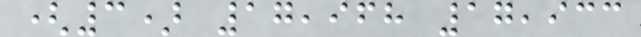(3) 17,968 17,933
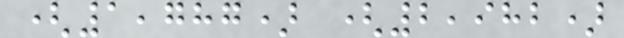(1,787) (2,982)
